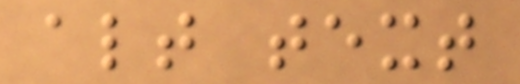alt text
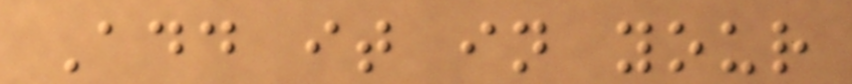Add it in your
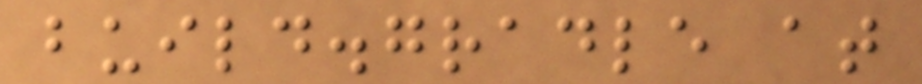build.gradle at
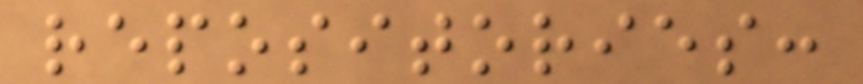repositories:
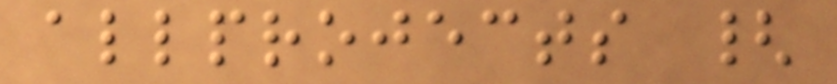allprojects {
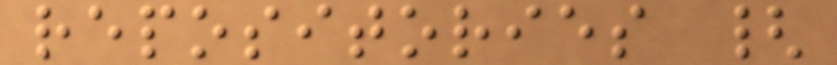repositories {
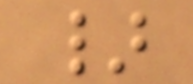}
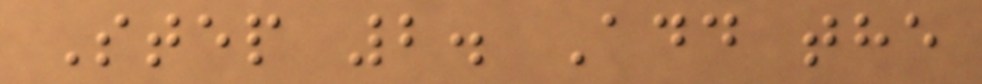Step 2. Add the
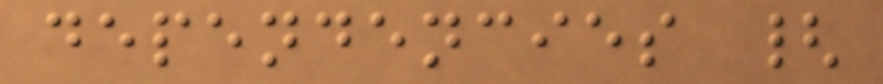dependencies {
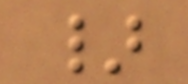}
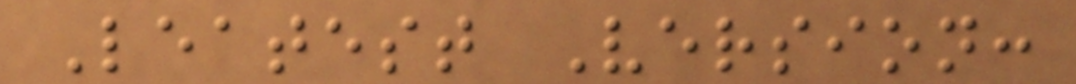Leatest Version:
